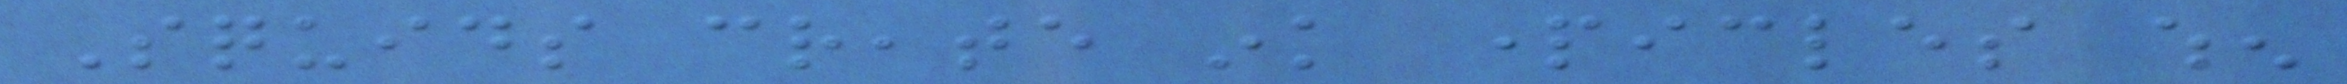Squids create ink particles when
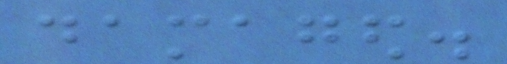damaged.
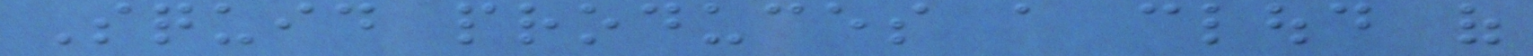Squid produces a cloud of
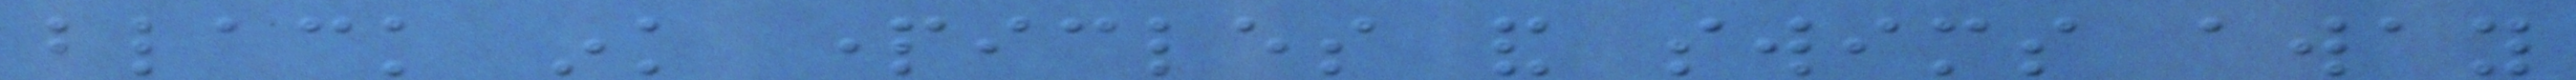black ink particles and swims away
